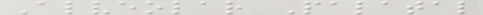Alveolar Palatal
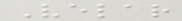Velar
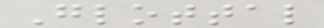Glottal
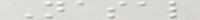Nasal
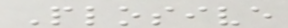Plosive
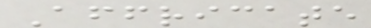Affricate
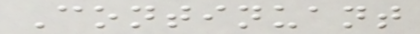Continuant
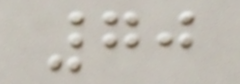70
